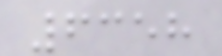6358
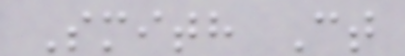Smith Ct
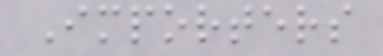Importers
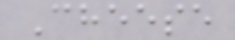Cheese
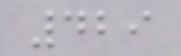429
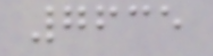7635
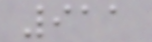911
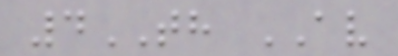4TH AV
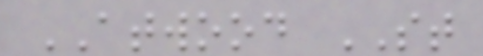ATWOOD ST
